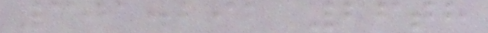301.291 26th
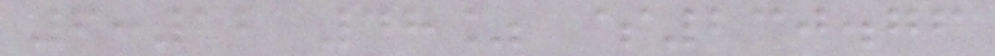6:12 48% $230.76
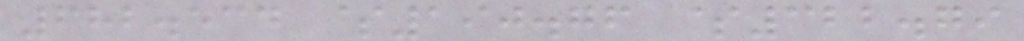682.534 $190.76 $322.79
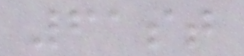61st
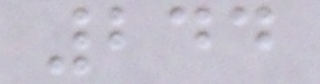244
